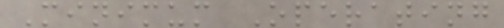Minimum Operating
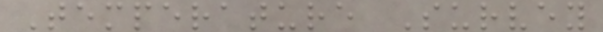Temperature Survey
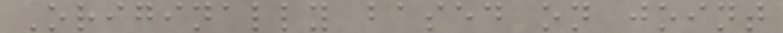Originally based on joint
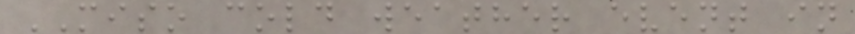MISO cold weather event in
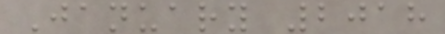January 2018
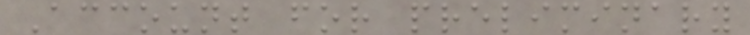Account for preliminary
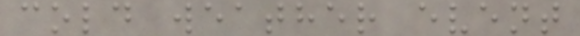cold weather event
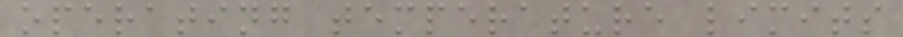operating temperature limits
